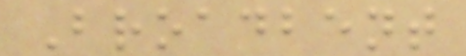Broadbent
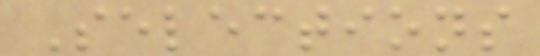Selections
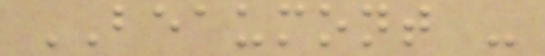BEAUMONT -
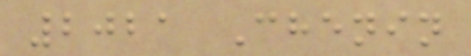2021 Chenin
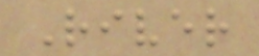River
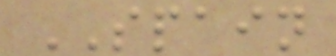SPAIN
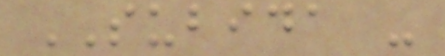SUBIDA -
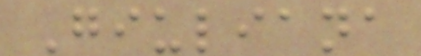Giuliana
